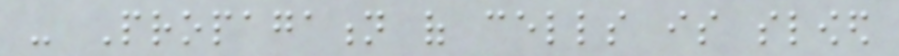- Propagation of cells is slowed
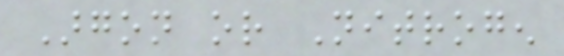Argon or Nitrogen
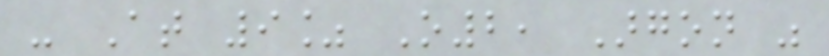- At 9% O2, Argon was
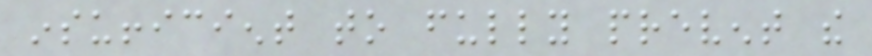insufficient to fully prevent the
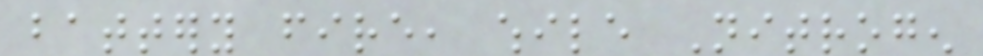battery fire, while Nitrogen
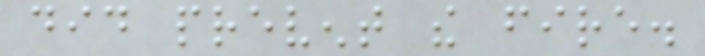did prevent the fire.
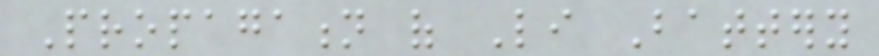Propagation of Li Battery
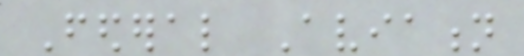Federal Aviation
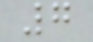7
